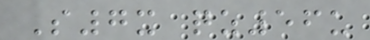S7x qz56u
